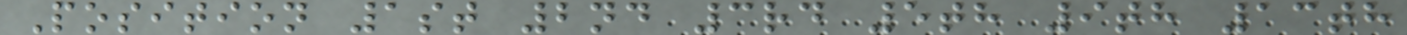Position 1st 2nd 3rd 5th 9th 13th
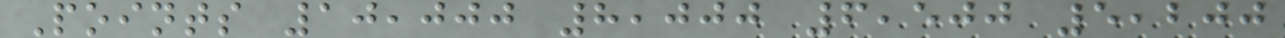Points 10,000 8,000 6,500 5,200
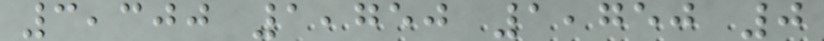3,300 1,750 1,750 0
